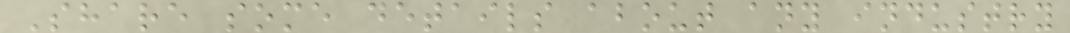Share some details about any industry
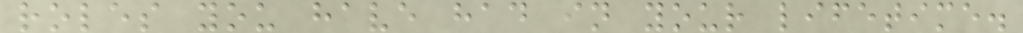roles you have had in your lifetime.
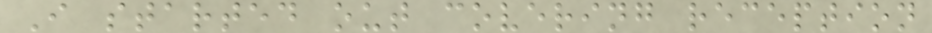I started out covering reception
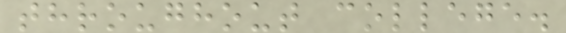throughout college.
